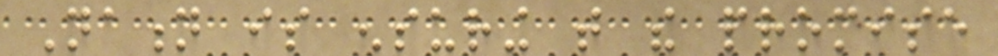Nation is ensuring that the promise
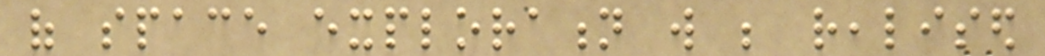of space exploration will be realised
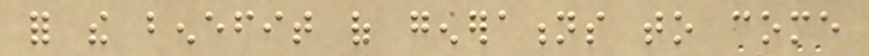for the benefit of generations to come
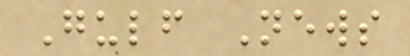Gulf News
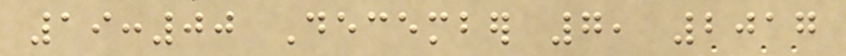19:00 December 7, 2017
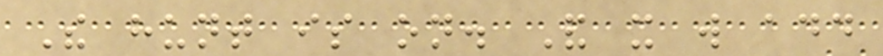The hunt is on. And it will add
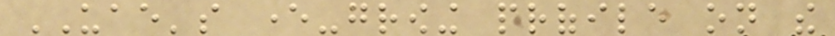UAE's ever-growing profile on the
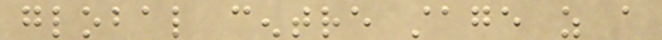global centre stage as a
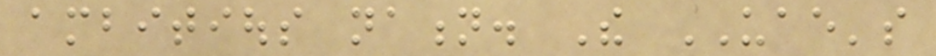ambitious nation. The UAE's
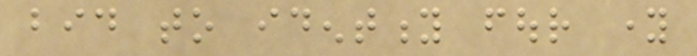bid to identity four young
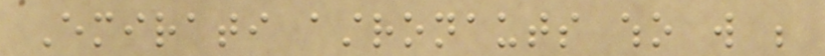Emirati astronauts who will be
